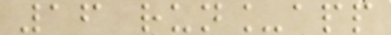16 run_app
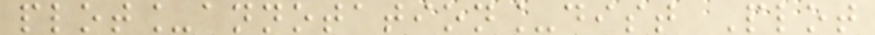plot_annotation_dist Plot
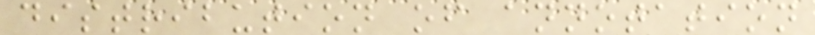distribution of annotation
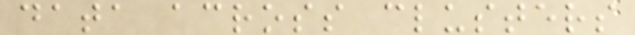data across clusters
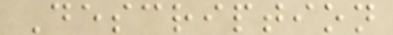Description
